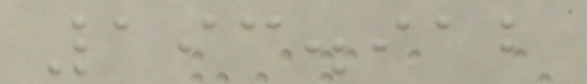193.912
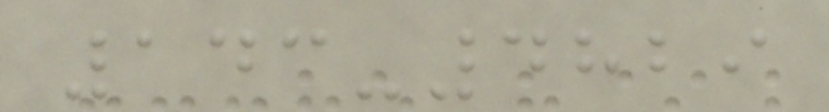143-4829
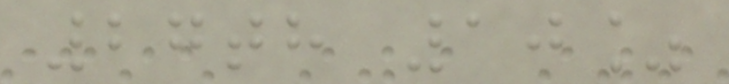27th 10%
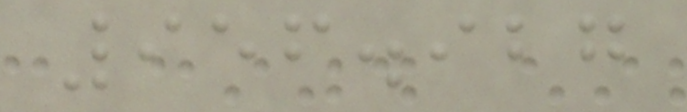956.927
